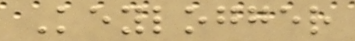Keylogger
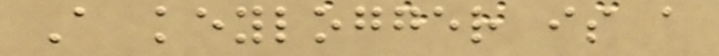A keylogger is a
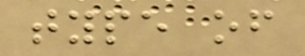type of
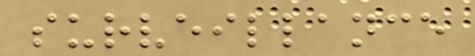surveillance
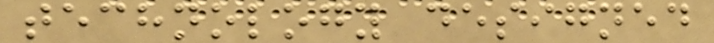technology designed
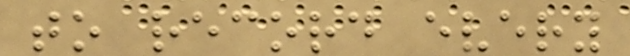to record every
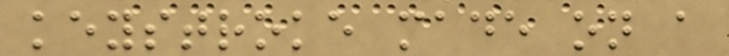keystroke made on a
